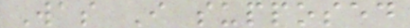Was I supposed
